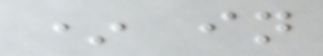* in
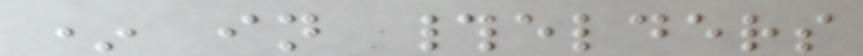* in #elders
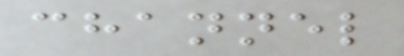channel
